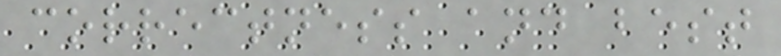correctness and best
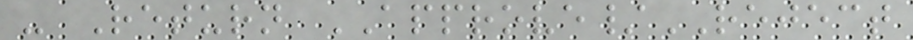- Return APPROVE/REJECT
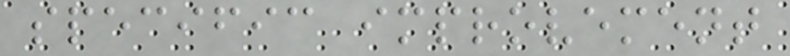specific improvement
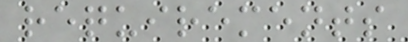requirements
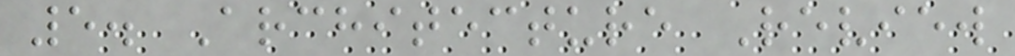5. Architecture Review
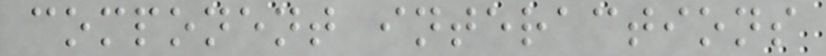component interactions
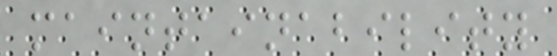maintainability
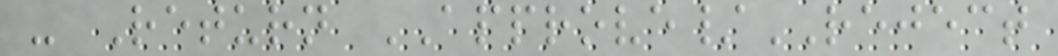- Return APPROVE/REJECT
